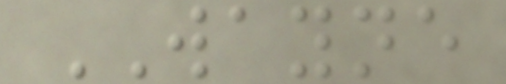WAYNE
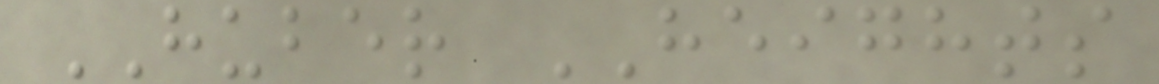HUBER HEIGHTS
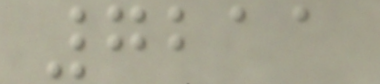7211
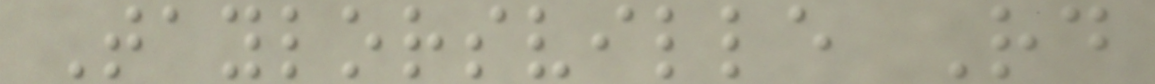Taylorsville Rd
